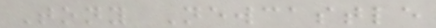Tony Newcastle
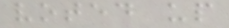voted up
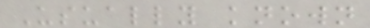Usually known
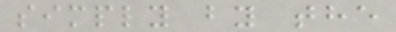simply by the
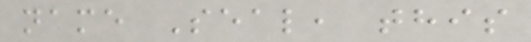name Seal, this
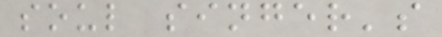soul singer's
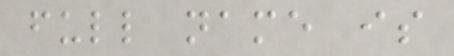full name is
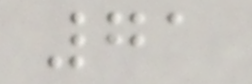71
